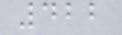422
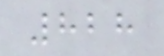828
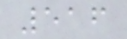516
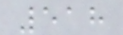518
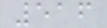516
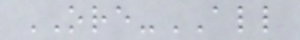ORE-ALL
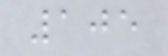105
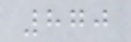870
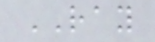RAY
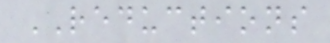REDUCTIONS
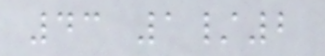43 1/2
